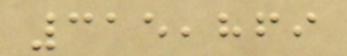315,869
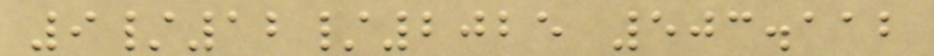9/12/2025 503.112
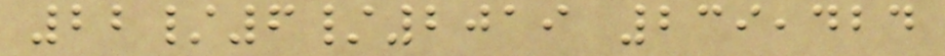22/6/2019 239,424
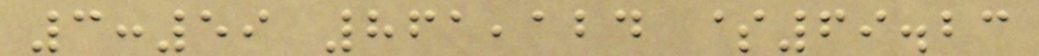3:59 861,124 $69.23
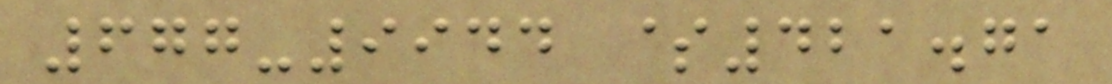677-9944 $421.71
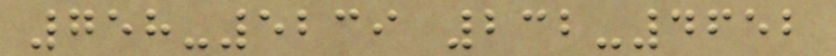758-5239 232-4652
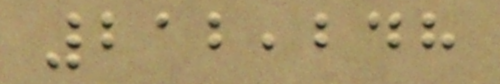212,248
